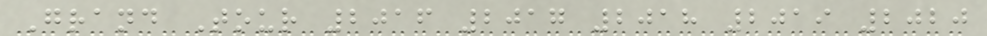Grand Tour 2016 2017 2018 2019 2020
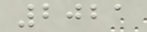2021
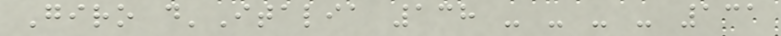Giro d'Italia 138 - - - - 131
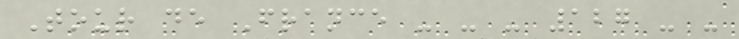Tour de France - - - 127 - -
